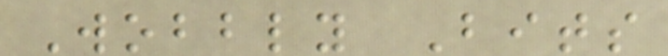Wobbly Bits
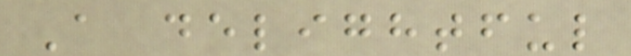A delightful
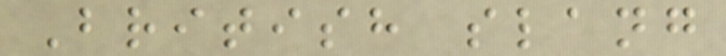British slang
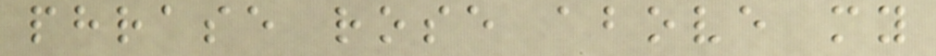phrase rose above my
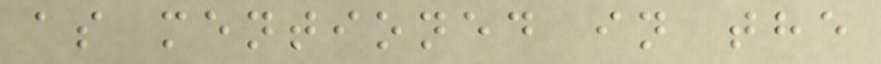as mentioned in the
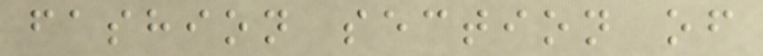fashion section of
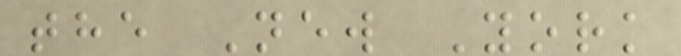the New York
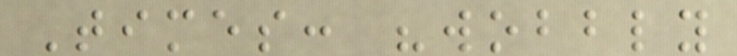Times: "wobbly
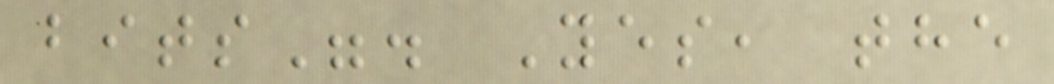bits". Yes, the
